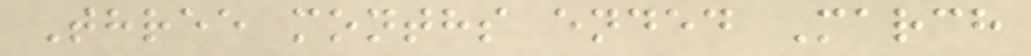Three months ended March
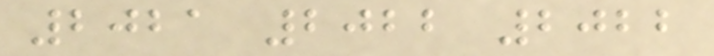2021 2022 2022
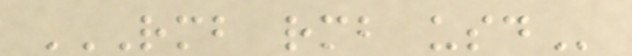RMB RMB USD
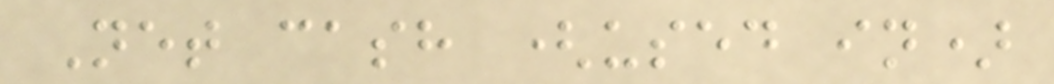Net cash (used in)
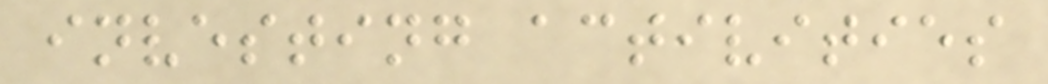investing activities
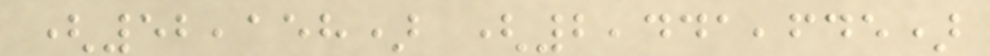(52,158) (2,441,645)
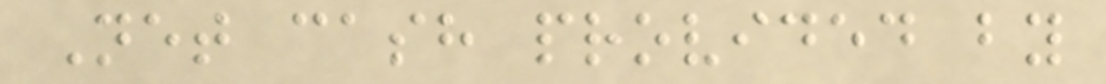Net cash provided by
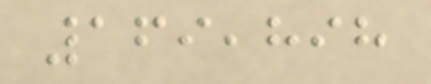169,898
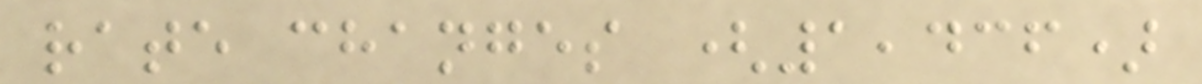rate changes (1,436)
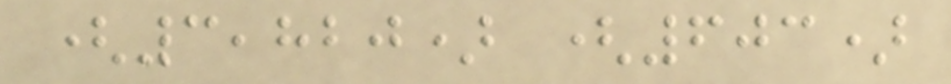(3,820) (603)
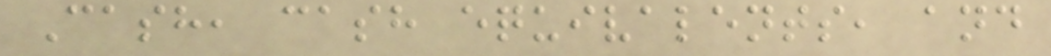Cash, cash equivalents, and
